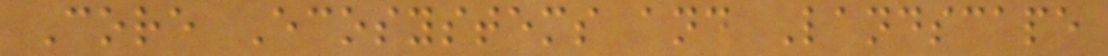Core Ecosystems and Landscape
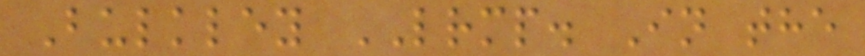Bulkley LRMP. In the
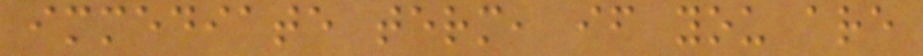immediate term, if you are
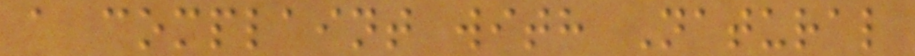a complaint with Natural
